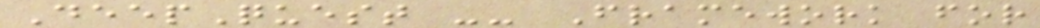DeepQuest -- Framework for
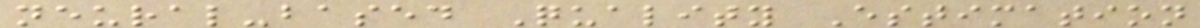neural-based Quality Estimation
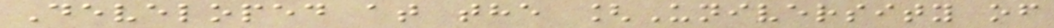Developed at the [University of
